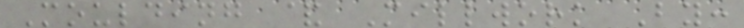Moulding & Millwork By:
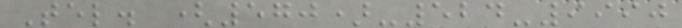Tel. (570)-524-9990
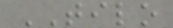TILO
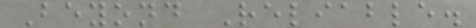Beyond Reliable.
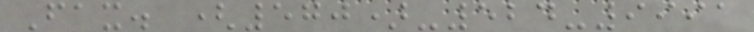Fax. (570)-524-9991
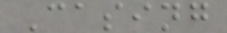Casing
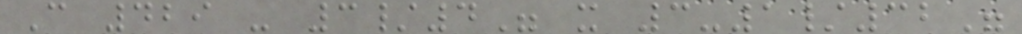C 429 - 3/4" x 3-1/32"
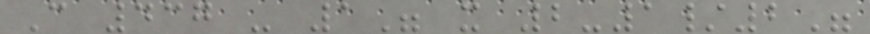C 437 - 1" x 2-1/2"
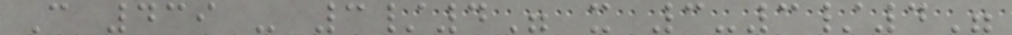C 439 - 3/4" x 3-3/4"
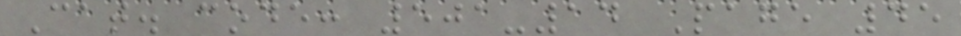Cat. code: 501-14 Page 45
